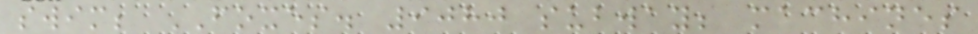swim; FOXES. 9080 subway; machines
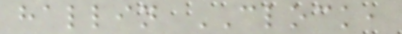hallin CLOCK,
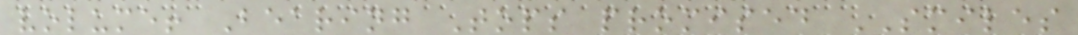volume! Bearing Tops promised SMILES
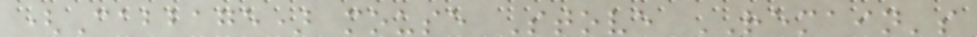(Cabbage) mouse Stove REMAIN's
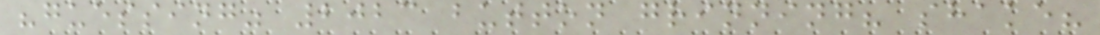"guessing" 2023 button grinning? shake?
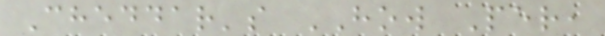Cheddar's HOW Per,
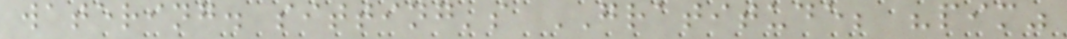watering. sitting's GRATITUDE; "pim"
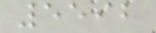5592
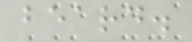beard.
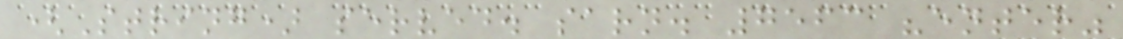(String) served. sarn. 7563 "enter"
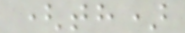(th)
